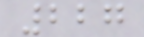227
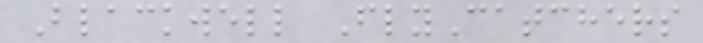Blackwell FlyCatchers
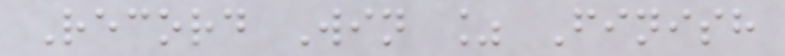Record Win % Finish
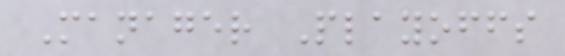Manager Playoffs
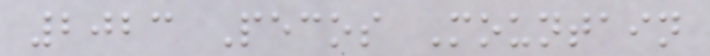2023 Pecos Mountain
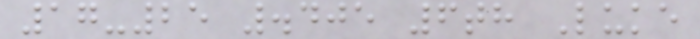17-25 .405 6th Luke
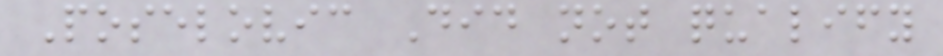Poselovic Did not qualify
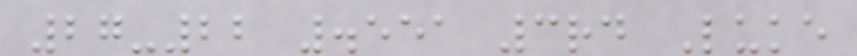27-22 .551 3rd Luke
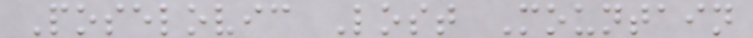Poselovic Lost Mountain
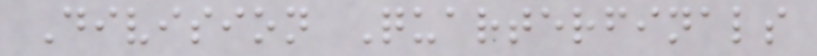Division Quarterfinals
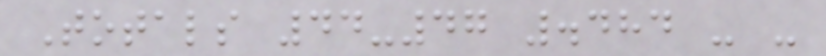Totals 44-47 .484 - -
